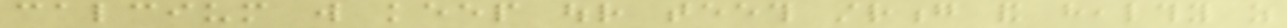calcium will keep our teeth strong and healthy as
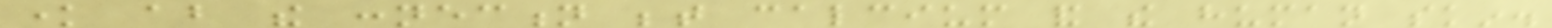know about the connection between calcium and the human skin.
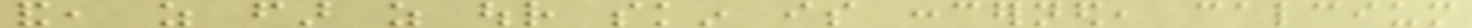and, as far as our skin is concerned, calcium
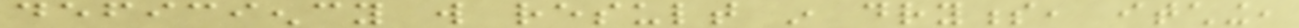deficiency will result in dryness, itching,
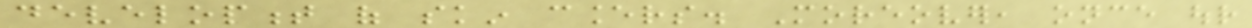development of skin cancers. Moreover, once our
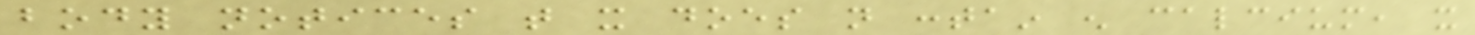body notices that it does not contain enough calcium, it
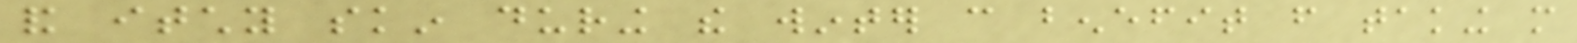and itchy skin during the winter can benefit from taking more
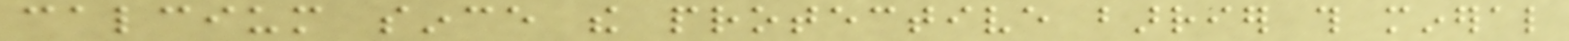calcium since the protective barrier this mineral
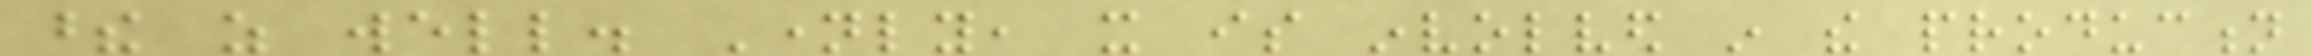these as well. Namely, it is involved in the production
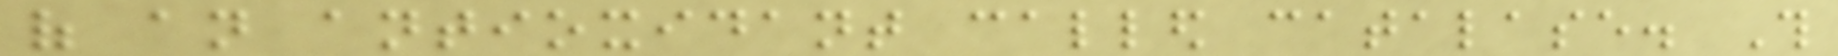of an antioxidant called catalase. This
